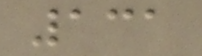131
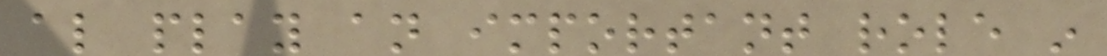also play an important role in
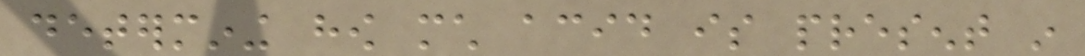determining how much acid is present in
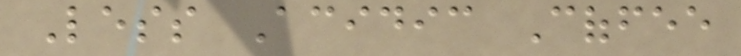Less Acidic Coffee
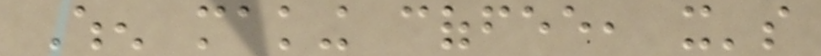When making coffee, it's
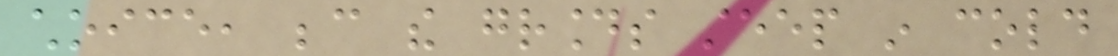choice, because the grounds steep in cold
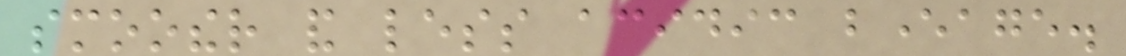smoother and less acidic beverage.
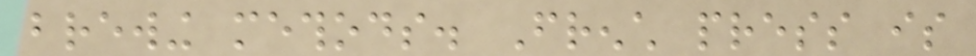brewing methods. French press is
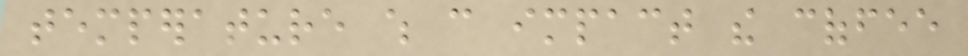temperature which can impact the coffee
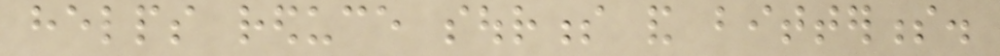helps reduce sourness and bitterness.
